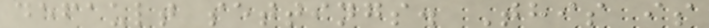default settings. This is
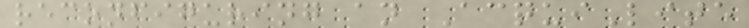reconfiguring an AcquiLite
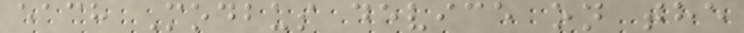each Modbus device on the
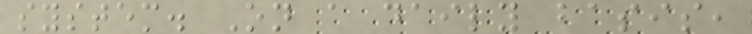system. On a daily basis,
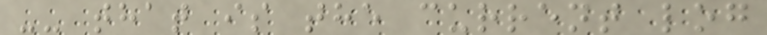-- that is the current log
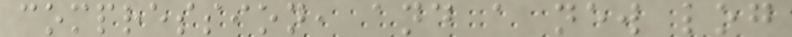compression, and a new log
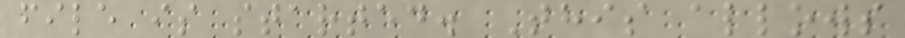file is started. This allows
